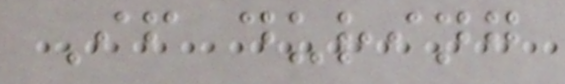If during
